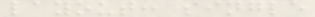layout: single
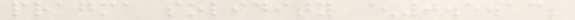pragma solidity ^0.5.13;
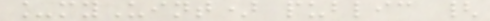_myUint) public {
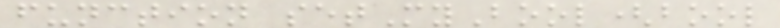function setMyBool(bool
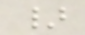}
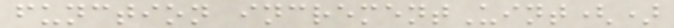function incrementUint()
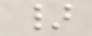}
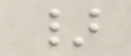}
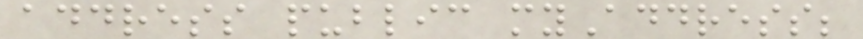address public myAddress;
